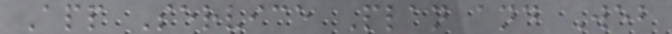App Service Plan and Web
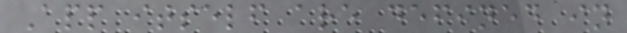App itself are defined in
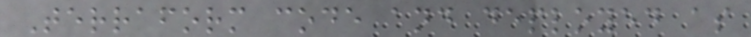Terraform code and deployed as
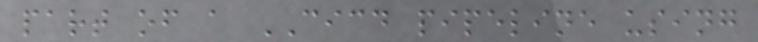part of a CICD pipeline using
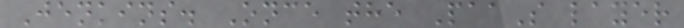Jenkins. Once the PaaS layer
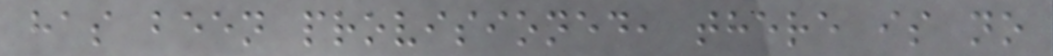has been provisioned, there is no
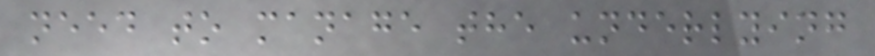need to manage the underlying
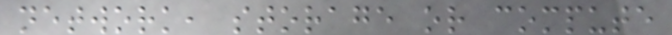network, storage or compute
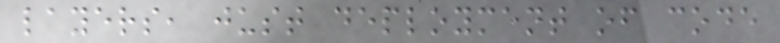layers, just deployment of code
